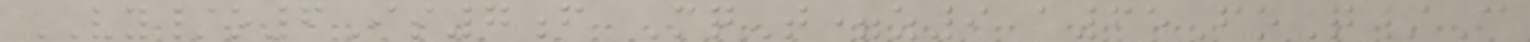VY/o6Is7f MqT=z9 a65FoQ/C
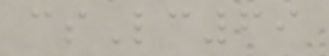csLc69
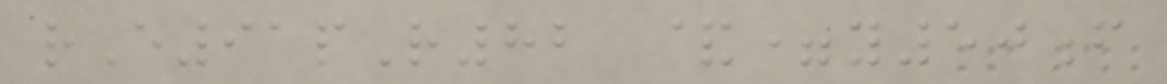rE91pR82 &=y50f
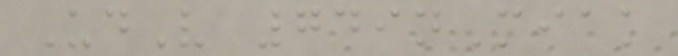UdV 749nMiak
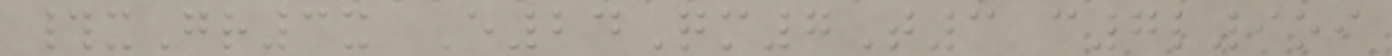#xGr3x E24Qm7T3 c7l9oi
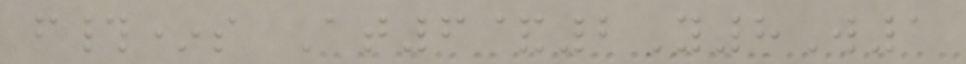f#*s At6&2Y8W1
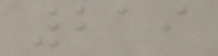219
